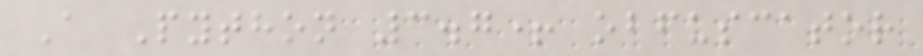A Python 3.7+ obfuscator
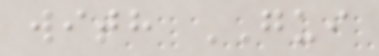with GUI
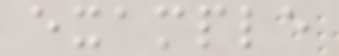example
